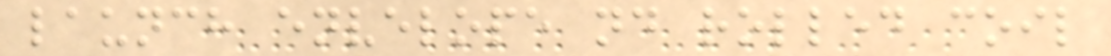launch envelope nd rolled coil
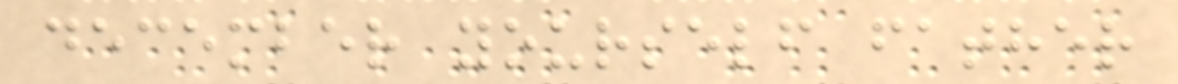december yourself father
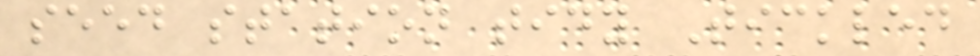seed station tidy Tickled
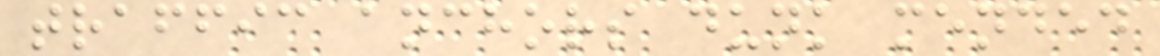traffic anchors dunk mended
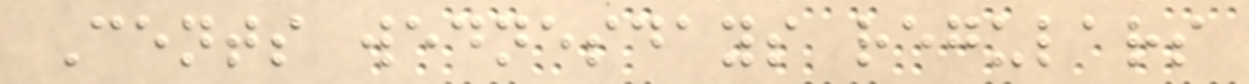Cents wednesdays regulars
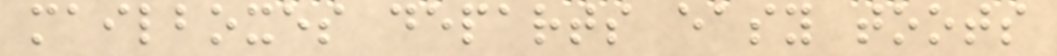mailboxes departs easy toots
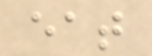eat
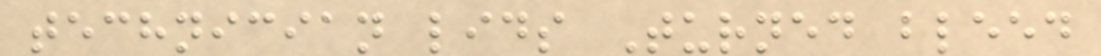technician lids Turned bleed
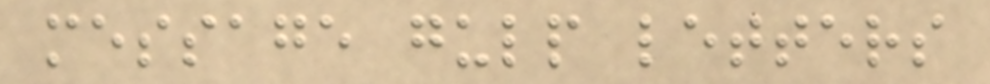message gulp letters
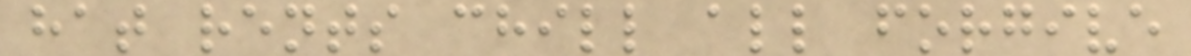hat rents chill all forgive
